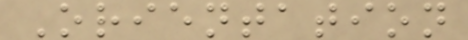Orientation
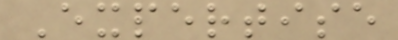Expertise
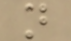n
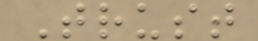Trust
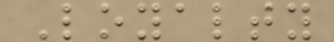Loyalty
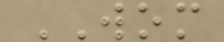WOM
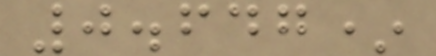0.647*
